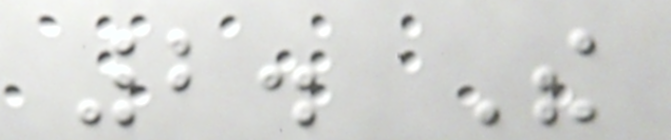2. The
